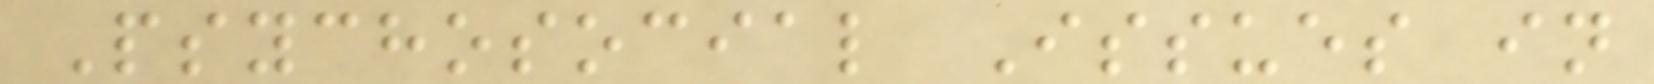Psychosocial Issues in
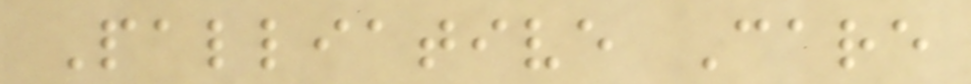Palliative Care
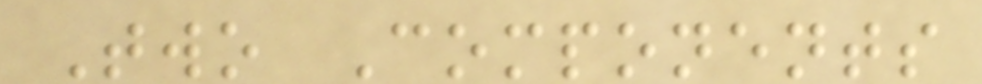Two Components
